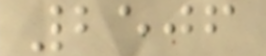2506
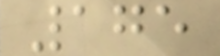175
